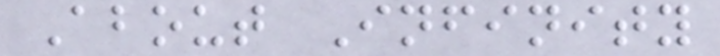About Infinity
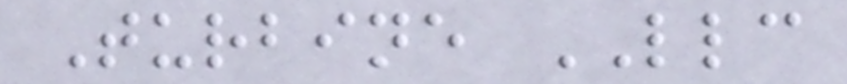Turbine LLC
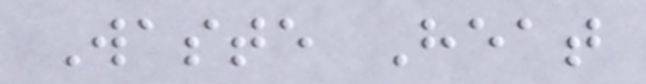Waste Heat
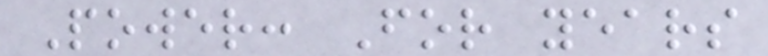Power: For years
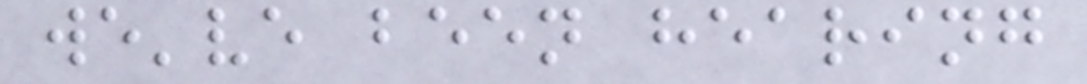we've been hearing
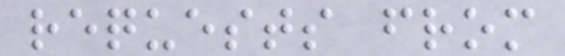requests from
